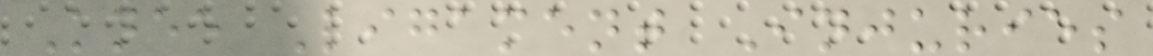Knee Ligament Injuries
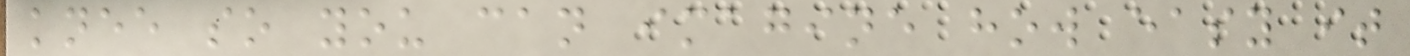knee so you can imagine how easy it
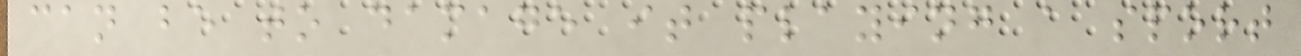can be to damage it playing a sport
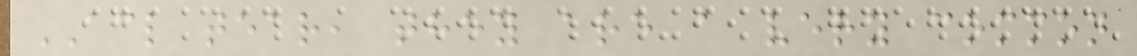ACL tear, they are a very common
